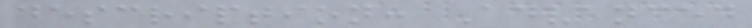description: Advanced
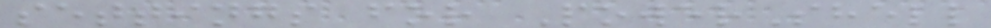settings for PowerShell
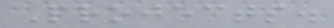Projects.
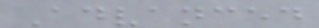Advanced
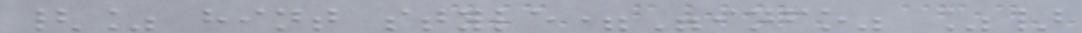{% hint style="info" %}
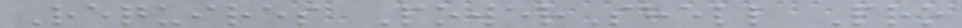Requires PowerShell Pro
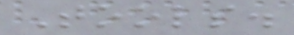Tools.
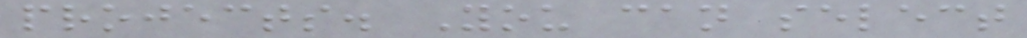projects. You can select
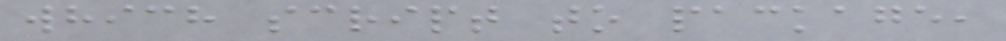which script to package,
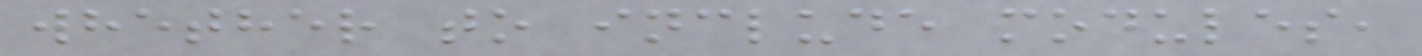whether to include modules,
